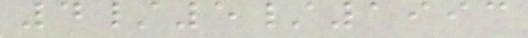4/5/1993
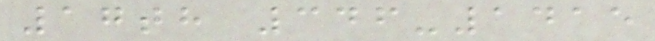17th 346-1415
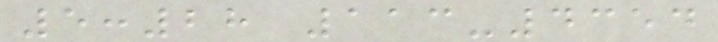5:28 113-4354
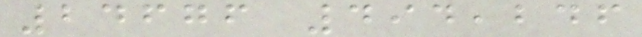24676 494,246
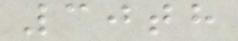30th
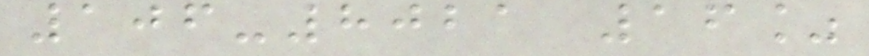106-8021 16%
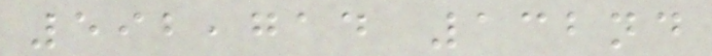592,714 132nd
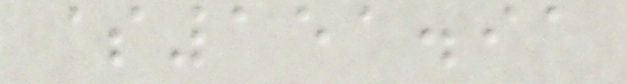$151.91
